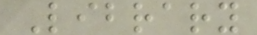Library
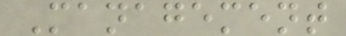Management
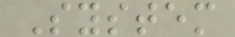System
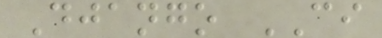Django CI
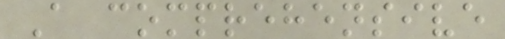A comprehensive
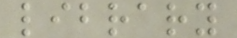library
